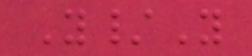Y/Y
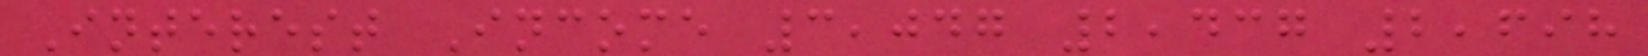Interest Income 3,047 2,437 2,698
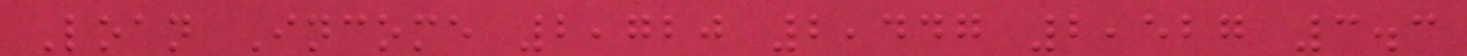Loan Income 2,720 2,447 2,527 3.3
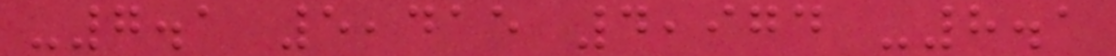-7.1 5,415 4,974 -8.1
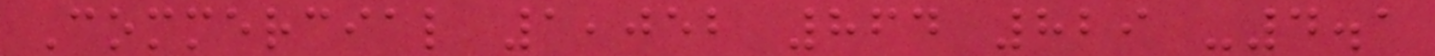Commercial 1,052 864 829 -4.1
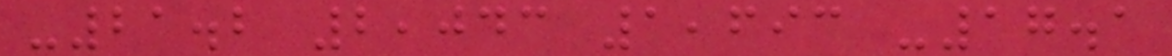-21.2 2,043 1,693 -17.1
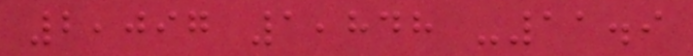2,097 1,848 -11.9
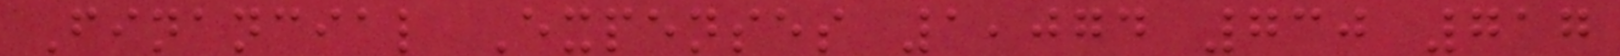Financial Expenses 1,074 730 717
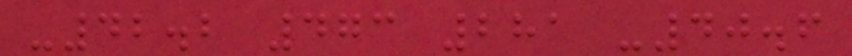-42.2 473 281 -40.6
